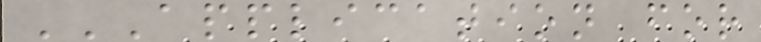APPLICATION FOR
